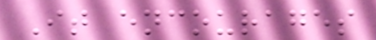It encourages
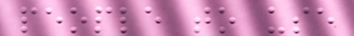people to use
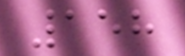158
